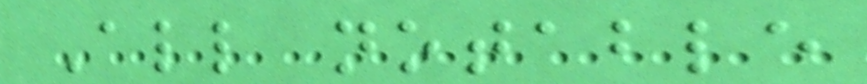All notable
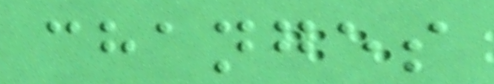changes
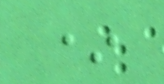*
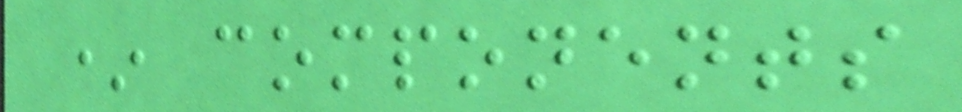* components
